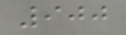900
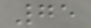75
